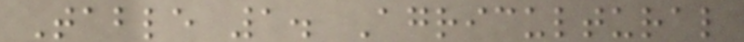Table 1. Agricultural
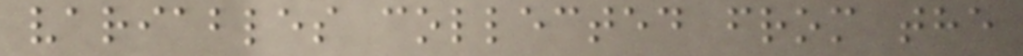variables collected from the
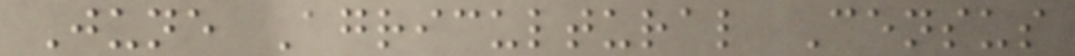June Agricultural Census
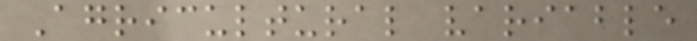Agricultural variable
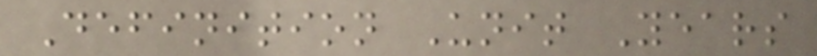Definition Unit Years
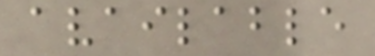available
